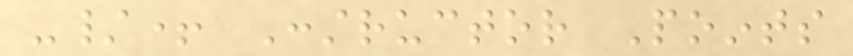-/+ Constructor Points
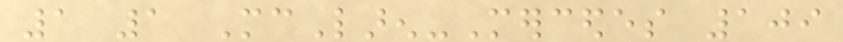1 1 McLaren-Mercedes 109
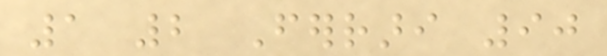1 2 Ferrari 90
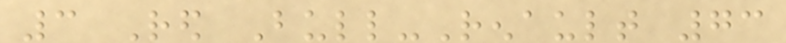3 Red Bull-Renault 73
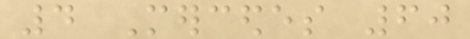4 Mercedes 60
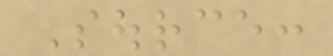Source:
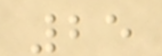25
